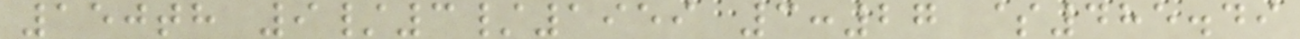150th 9/3/1959 3:27 $485.49
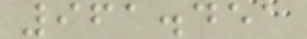961.451
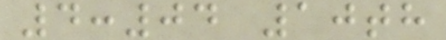4:04 10th
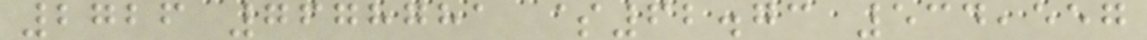2726 7678781 $62.73 534,557
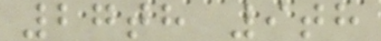27th 9th
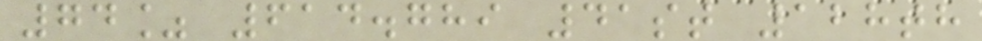74% 614.789 41st 128th
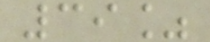39%
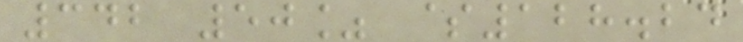342 50% $128.24
